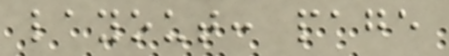layout: page
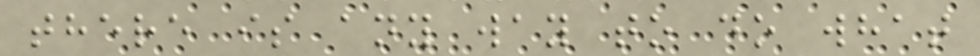there is any way to do what
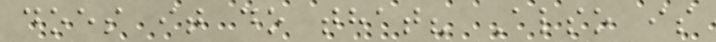does it do that? Also is
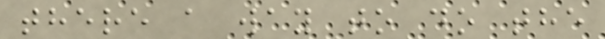there a way to do the
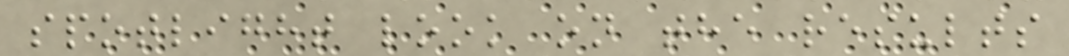spotlight look on the results
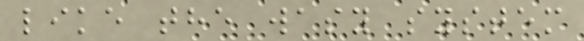like the wasy system
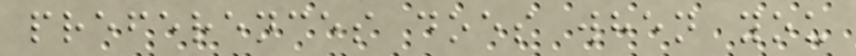preferences does when you
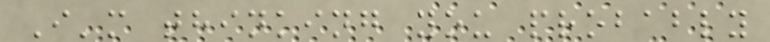I'm thinking you probably
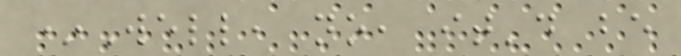*Well, no, it'd be
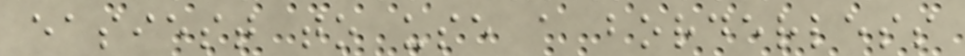easiest to use a borderless
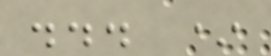... *
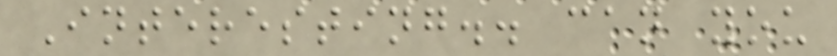Interesting.. can you
